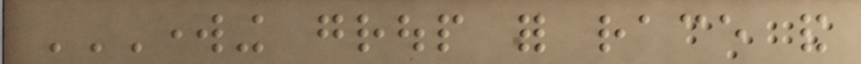WORKING GROUP FOR RACE AND
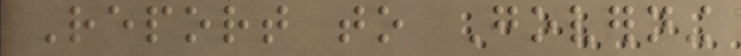Report to Governing
